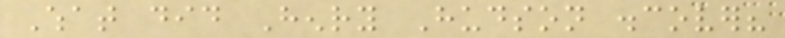What did Henry Hudson discover?
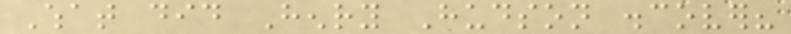What did Henry Hudson discover?
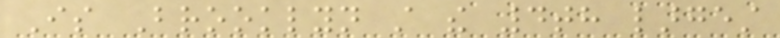Is Brooklyn still the 4th largest
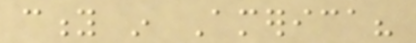city in America?
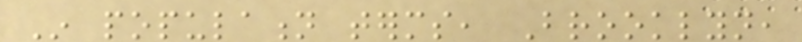In population terms, Brooklyn,
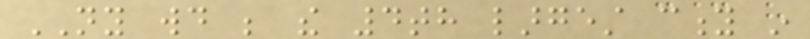NY would be the 4th largest city in
